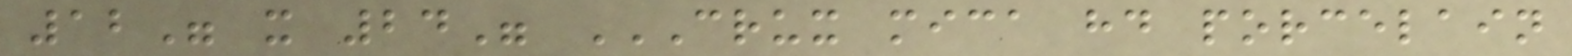12" x 24" CRUX MICA HD PORCELAIN
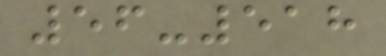56-518
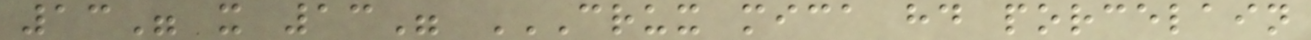13" x 13" CRUX MICA HD PORCELAIN
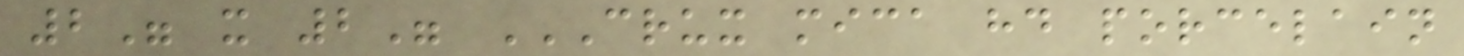2" x 2" CRUX MICA HD PORCELAIN
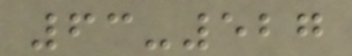63-527
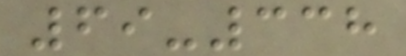69-338
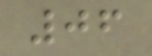06
